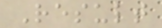Result
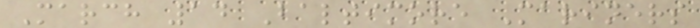March 14 Baltimore Mariners
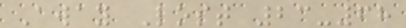Away Lost 23-68
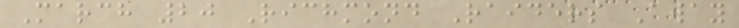March 20 Richmond Raiders Away
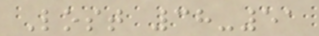Lost 38-51
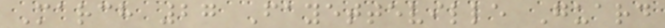March 27 Fayetteville Guard
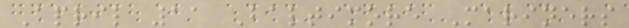April 11 Baltimore Mariners
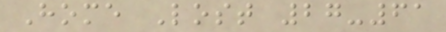Home Lost 27-61
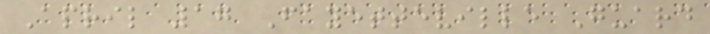April 17 Fayetteville Guard
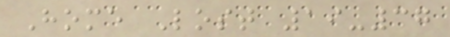Home Lost 19-37
